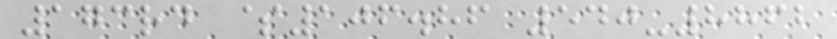173rd $106.86 540-8862
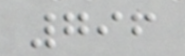796
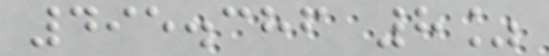495.386 8%
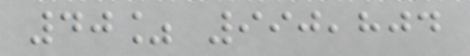40% 990,804
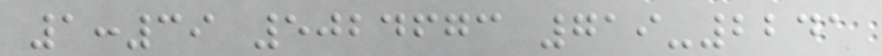1:39 5024673 719-2241
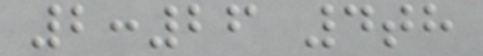2:26 4th
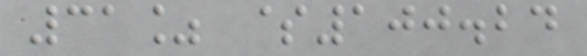31% $100.24
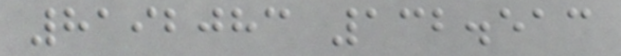8192083 132.513
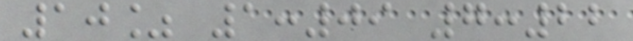10% 1:09 7:22
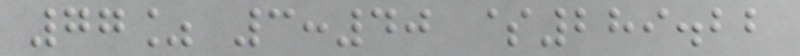77% 3:40 $289.22
